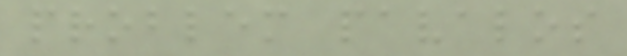problem pavalos
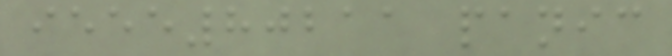ieee80211 panic
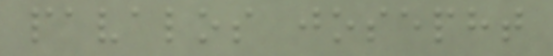pavalos josepht
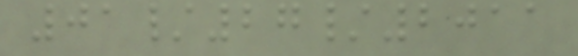01/27/2011
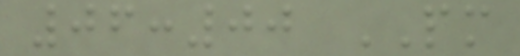06:00 PM
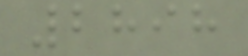2898
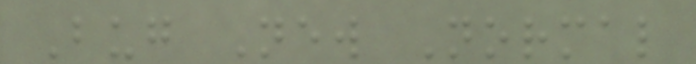Bug New Normal
